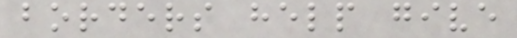borders help give
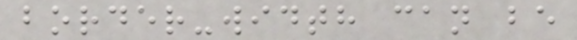border-width can be
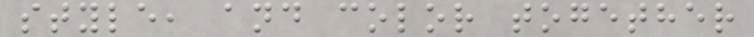style, and color together
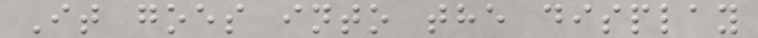It goes into the display
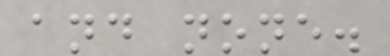and none.
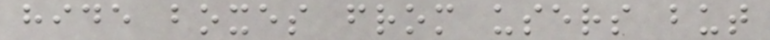hide boxes from users but
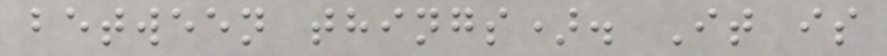between things). It is
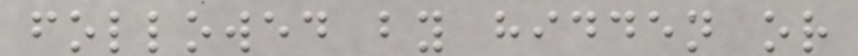followed by hidden or
